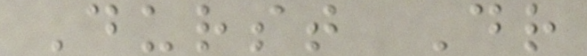Durst Dr
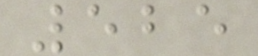525
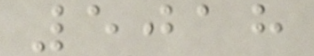5018
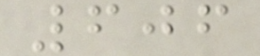606
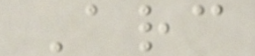Arc
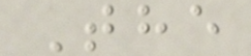The
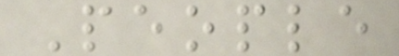People
